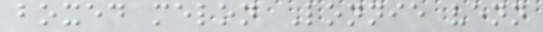boxed melon Lonnie venn
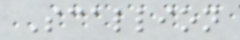Scallion
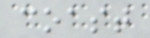coast
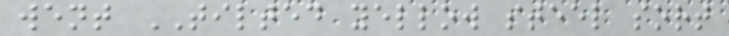went TILTED yellow steel sort
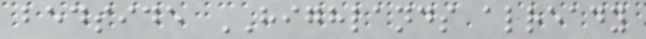bedside HIGHLANDS already
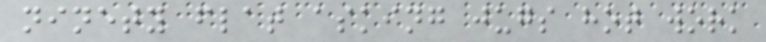ninety flat asking jugs hot work
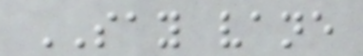SAY vane
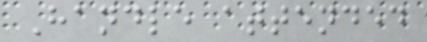Handle attended
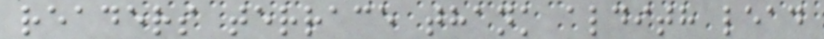readers terrace thank aldith lead
